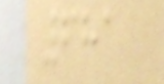681
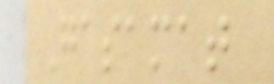Gasamat
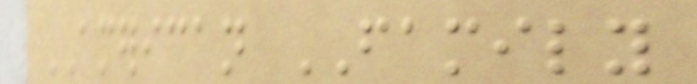AMERICAN FAMILY
